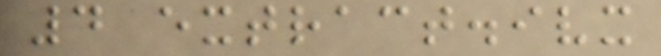4 extract.ivx
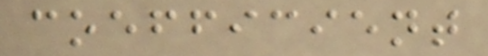coefficient
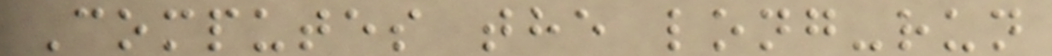Computes the long-run
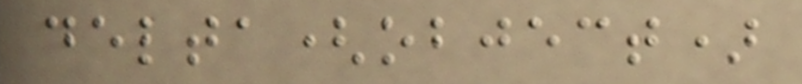delta(object)
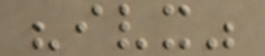"ivx"
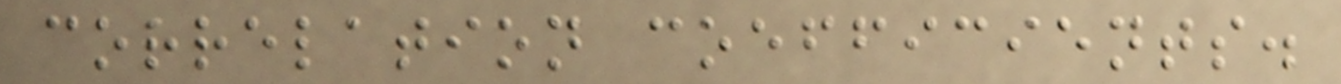correlation coefficients.
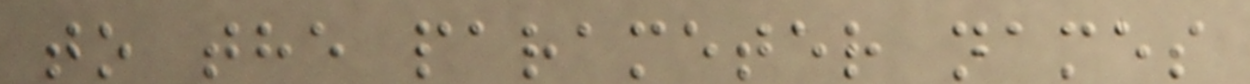to the parameter names
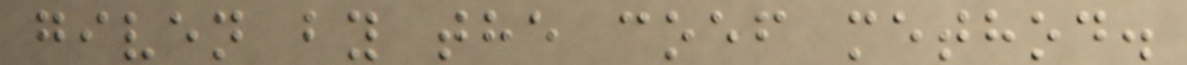given by the coef method.
